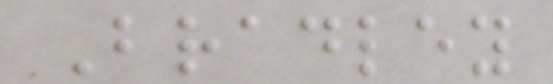Bradley
